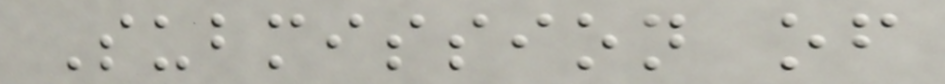Submission of
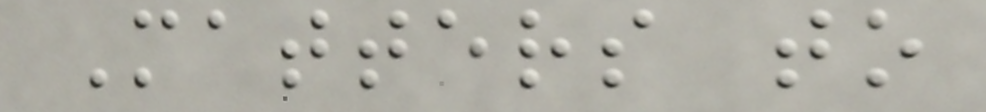Matters to
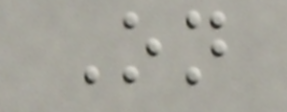On
